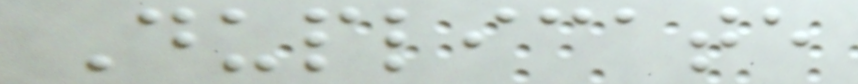Duplicate
